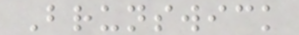Brunswick
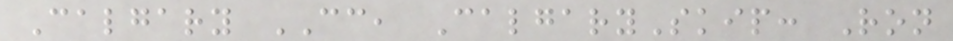Calgary CC, CalgarySkip: Ron
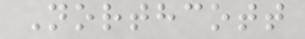Northcott
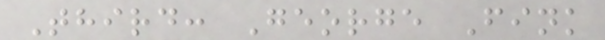Third: George Fink
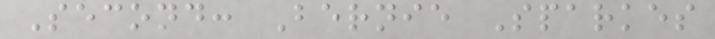Second: Bernie Sparkes
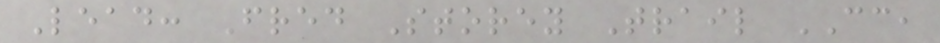Lead: Fred Storey Trail CC,
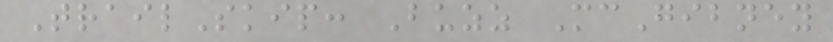TrailSkip: Buzz McGibney
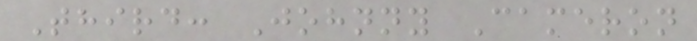Third: Johnny Cameron
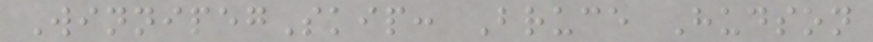WinnipegSkip: Bruce Hudson
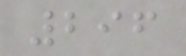296
